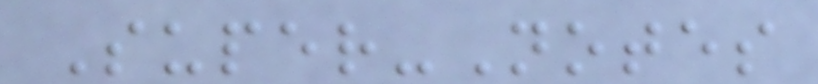Super-Notes
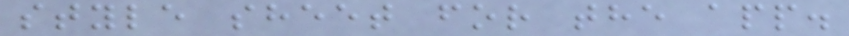style sheet for the app.
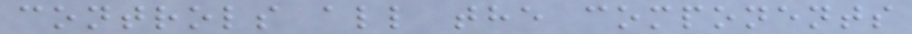controls all the components
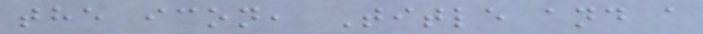the icon, Title and a
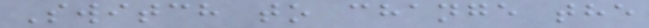Switch to change the
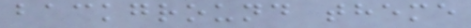background theme
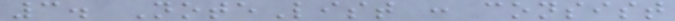3. NoteList : consist
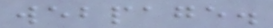webpage.
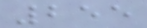255
